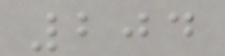204
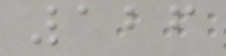126
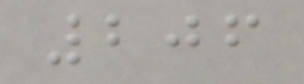206
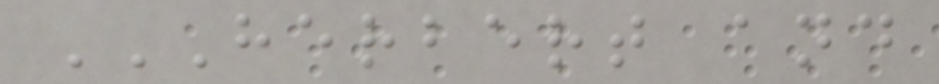HERBERT AND
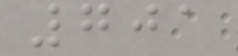701
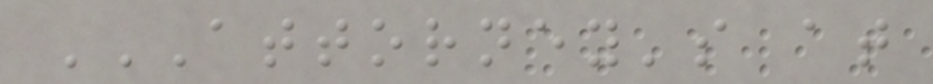ATTORNEY'S AT
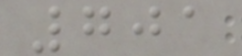701
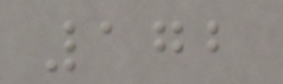172
